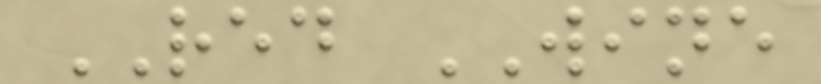RED WINE
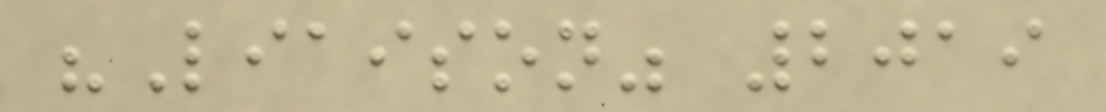"Liaison" 2019
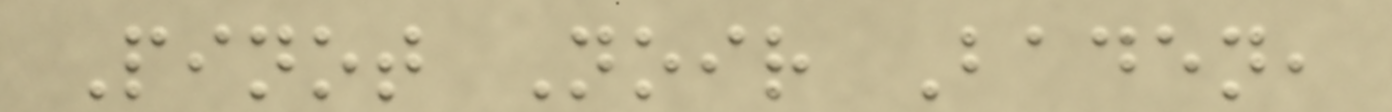Pinot Noir Baden,
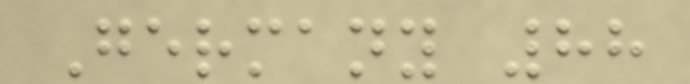Germany 88
